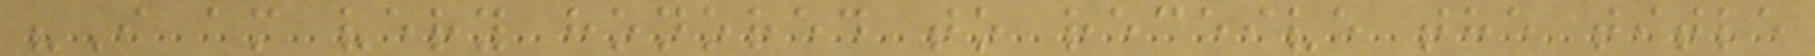"I am very honored to receive the title
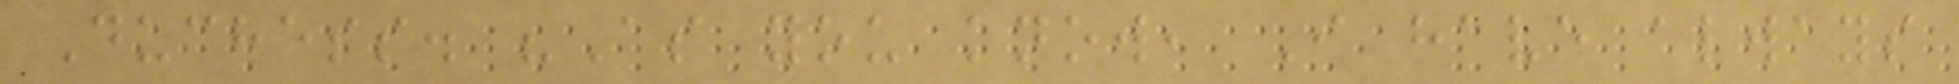Duchess. "As you know, I have always
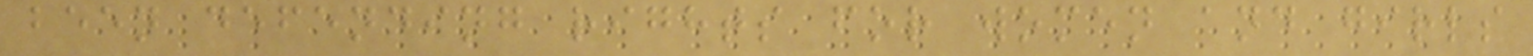been defending rights for women and girls
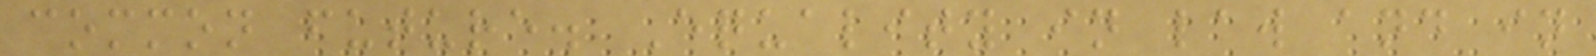common future. Equality in law and in
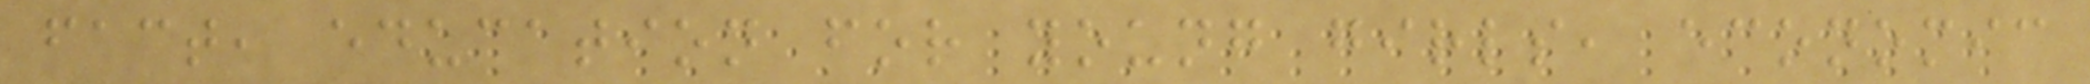fact, education for young girls, economic
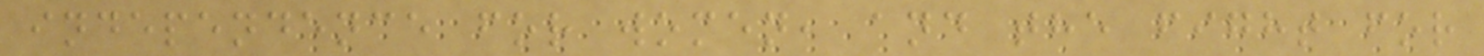independence for women, and the fight for
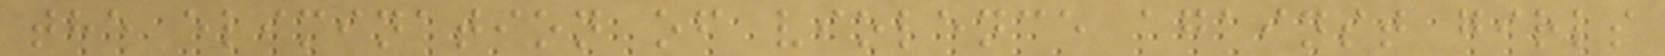the elimination of violence against girls
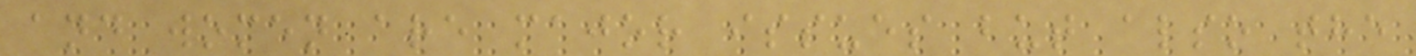and women are major issues but also the
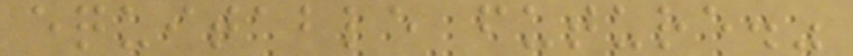equitable future."
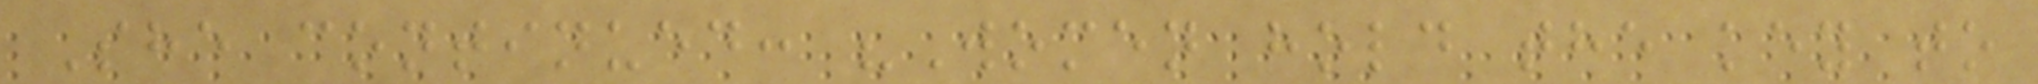She continued: "Women hold the key to
